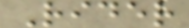Rider
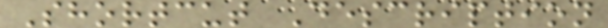Shortcut Description
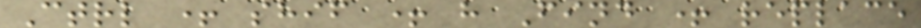Ctrl + shif + h Find + replace
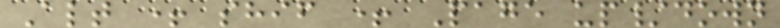Alt + shif + Page up/down
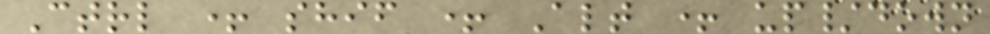Ctrl + shif + Alt + up/down
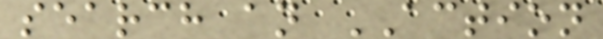search an ACTION
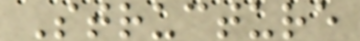Structure
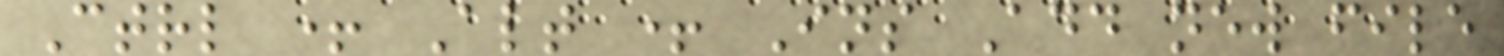Ctrl + Alt + Ins Add new file
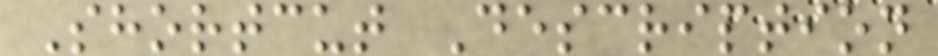Shortcut Description
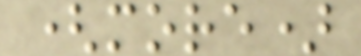(more)
